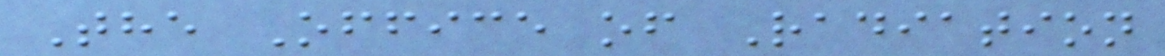The Office of Radiation
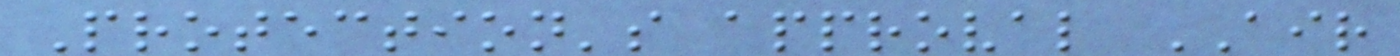Protection's approval AIR
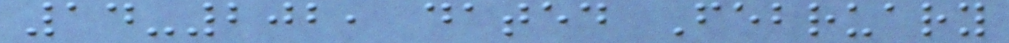14-202, dated February
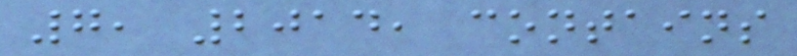7, 2014, contains
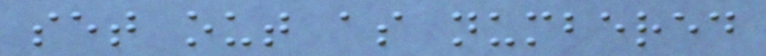set out as numbered
